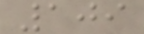109
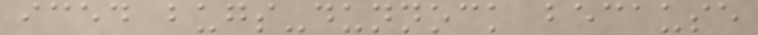iced bugs-dunnock because
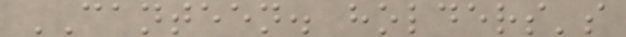CANTEEN. holders's
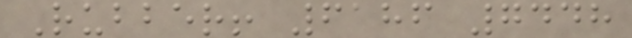Rubber! 6186 7448
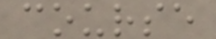course
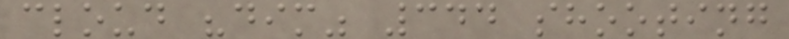cloud "dim" 344 shooting
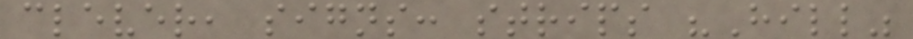clever, signs: strips "Hill"
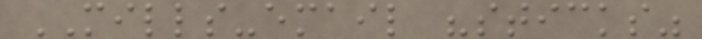MILLS-email "sticks"
